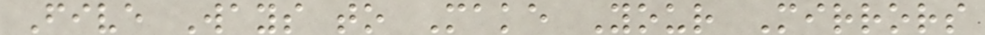Five Ways to Make Your Mirrors
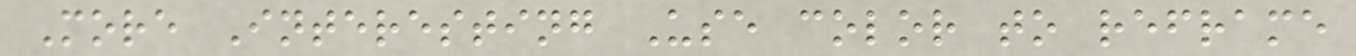More Interesting Use color to reframe
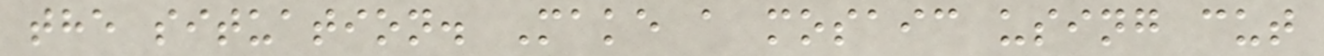the situation. Make a mosaic using cut
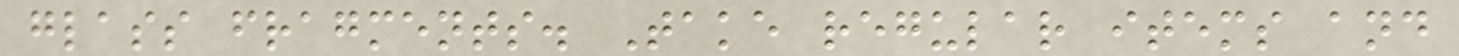glass fragments. Take regular items and
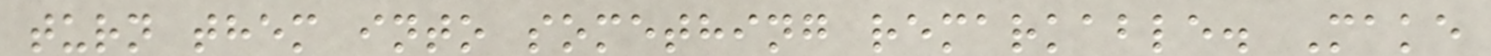turn them into something remarkable. Make
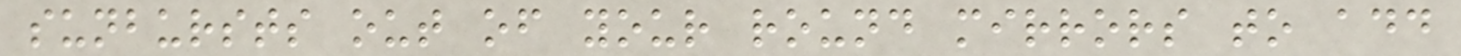sunbursts out of your round mirrors to add
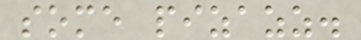some pizazz.
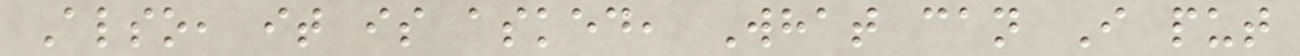Also, it is asked, What can I put
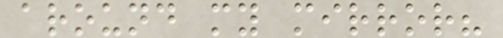around my mirror?
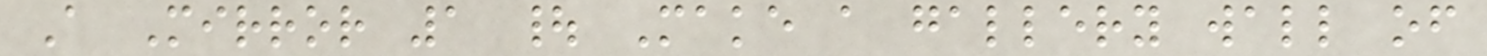A Mirror 1 | Make a gallery wall of
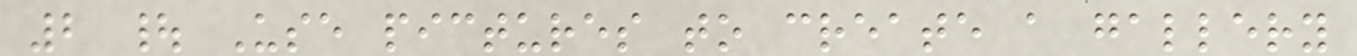2 | Use pictures to create a gallery
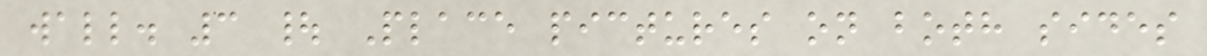wall. 3 | Place pictures on both sides
